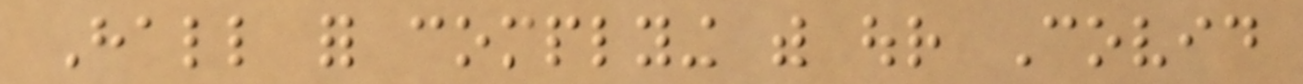Hall for complying with our Covid
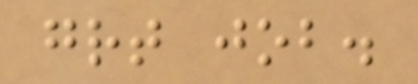great job.
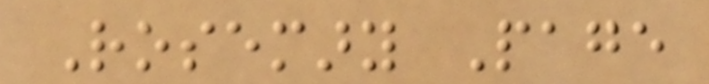Rosemary Page
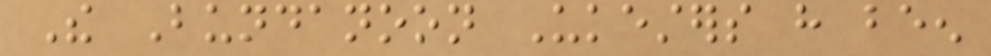The Bundanoon Ukesters have been
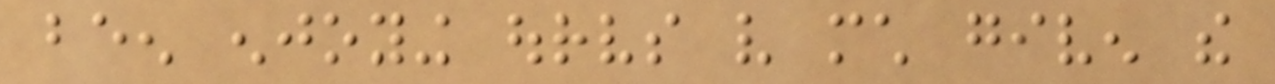been enjoying ourselves very much given the
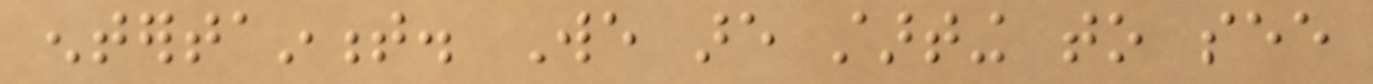entertainment. We are starting to see
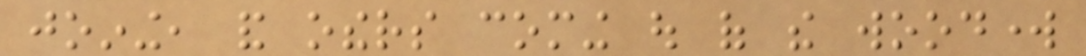joining, and others coming out of the woodwork
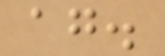again.
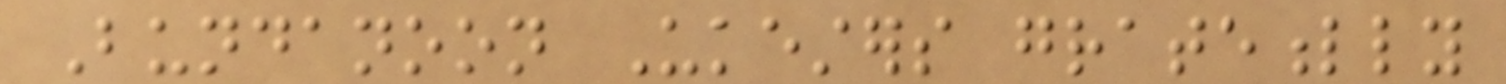Bundanoon Ukesters gratefully
